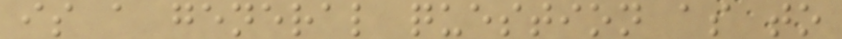is a general question as to
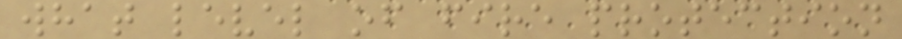what level of fire protection
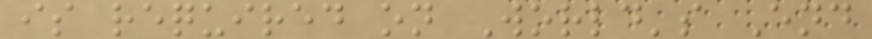is required on World's End
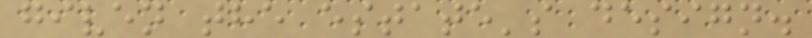given the estate's design.
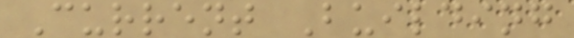Current Building
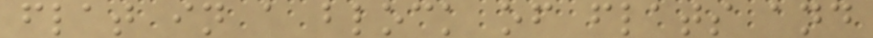flat in a block of flats and
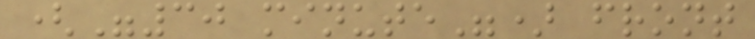("30 minute") front
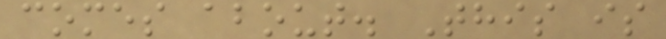comes about. This is
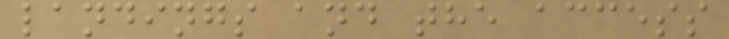landings and the access
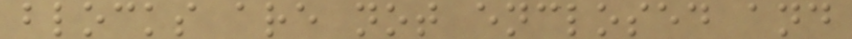blocks are not enclosed and
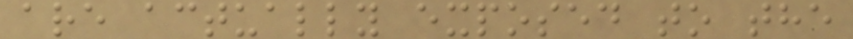are actually exposed to the
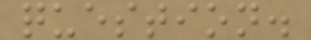question.
